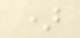)
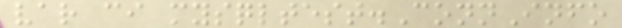var ci mysqltest.ConnInfo
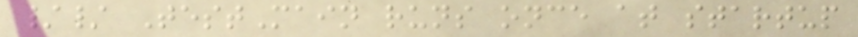// TestMain runs once at startup
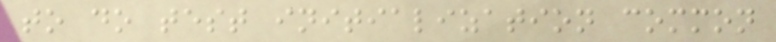to do test initialization common
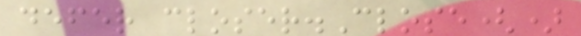defer closer.Close()
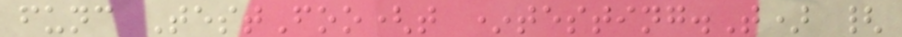func TestFoo(t *testing.T) {
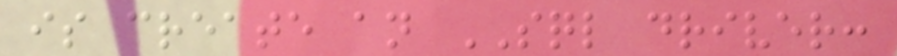is create an SQL driver:
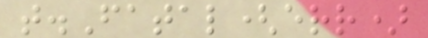t.Fatal(err)
